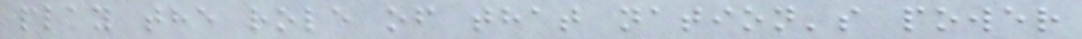play the role of that nation's power
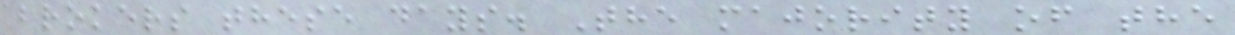brokers these days. The majority of the
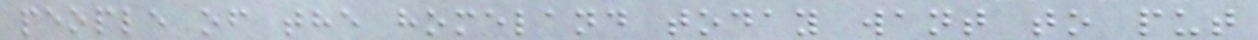people of the homeland today want to put
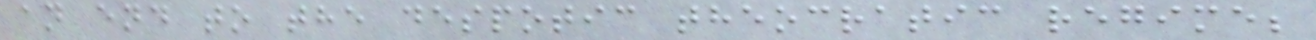an end to the despotic theocratic regime;
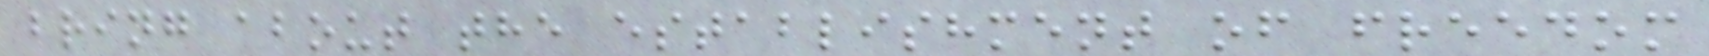bring about the establishment of freedom
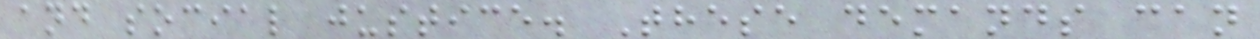and social justice. These demands can
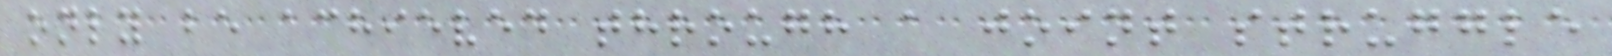only be achieved through a joint struggle
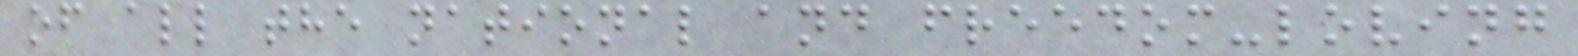of all the national and freedom-loving
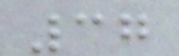37
